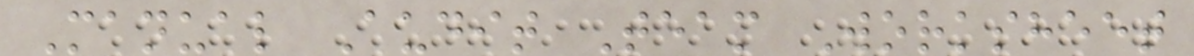Manual Audit Team Worksheet
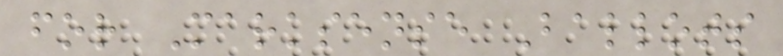for Marksense Ballots
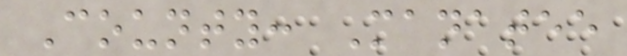County: Manatee
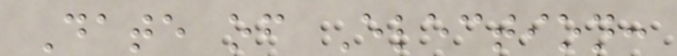Date of Election:
